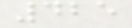425
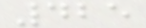425
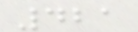421
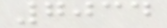7034
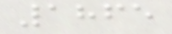1865
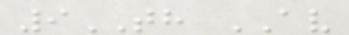9TH AV
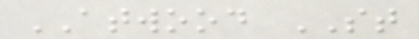ATWOOD ST
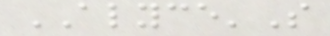ALYCE'S
